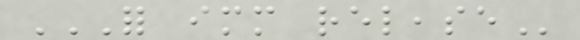FOR IMMEDIATE RELEASE
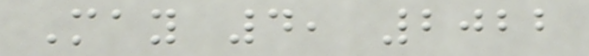May 4, 2022
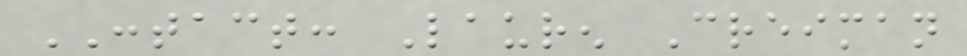CONTACT: Lauren Creiman
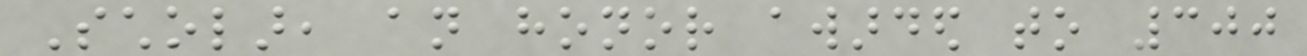Scholar, an honor awarded to 300
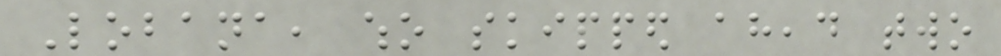Lobana, who skipped ahead two
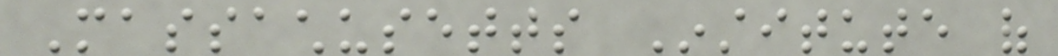Massachusetts Institute of
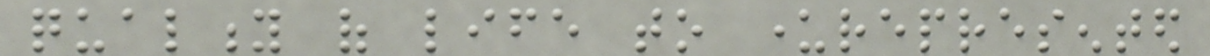quality of life to underrepresented
